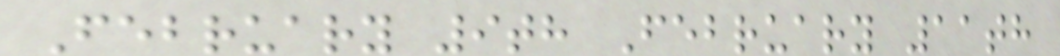February 9th February 11th
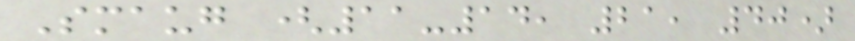Smaug (11-14, 21, 40)
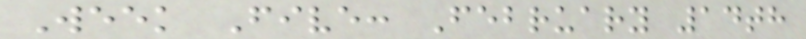Week Five: February 14th
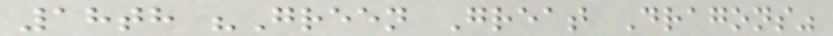18th "Green Great Dragons"
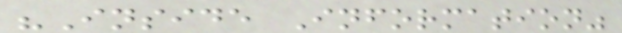"Inside Information"
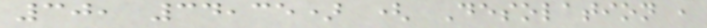30, 34,35) ( Desolation ,
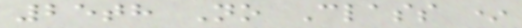25th No Class *
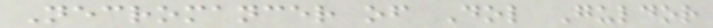Necromancer of Dol Guldor
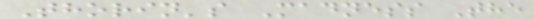Thorin's Madness The
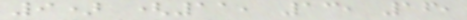9) (11, 13, 16,
